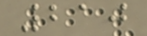210
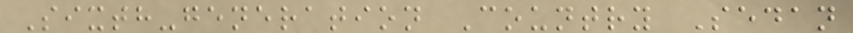Sixth-generation Country Sedan
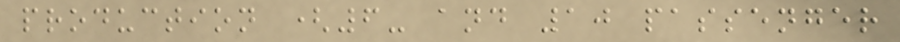production (6- and 10 passenger
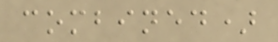combined)
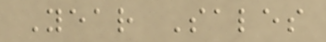Year Sales
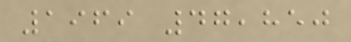1969 47,850
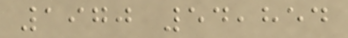1970 54,854
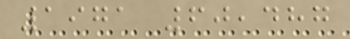1971 60,487
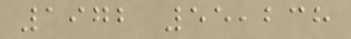1972 55,238
